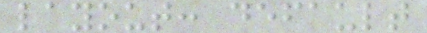layout: default
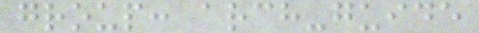group: arch-guide
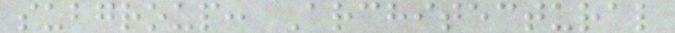subgroup: Architectural
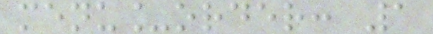menu_order: 1
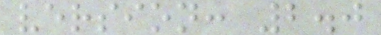version: 2.0
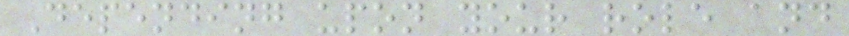Depending upon your role and
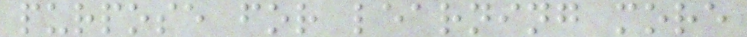purpose for learning more
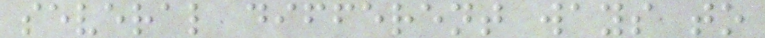several different ways to
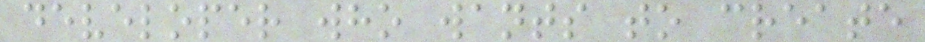developer who wants to create
